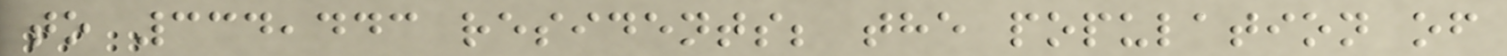to 334,443 residents; the population of
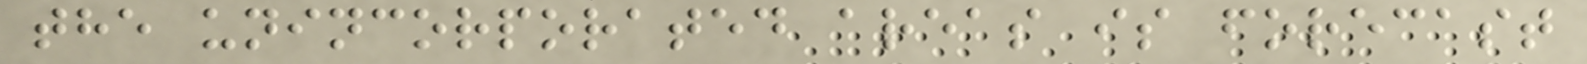the unincorporated areas is forecast
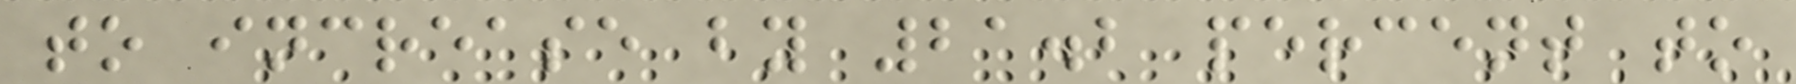to increase by 21.2 percent to
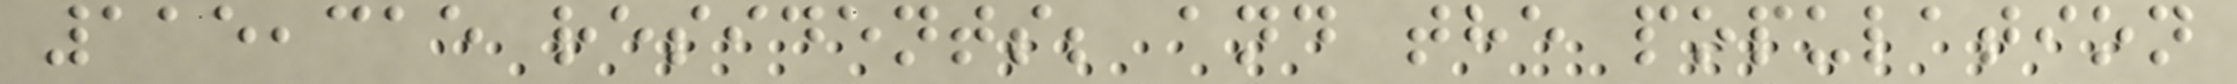115,315 residents; and the population
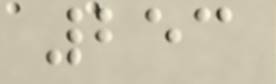253
